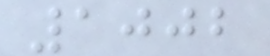1002
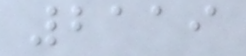2119
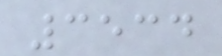3534
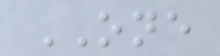ONE
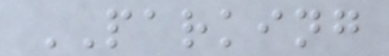PARKING
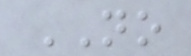NO
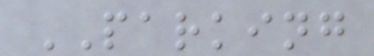PARKING
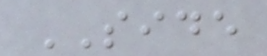SIDE
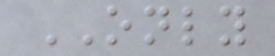ONLY
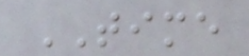TIME
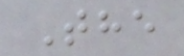The
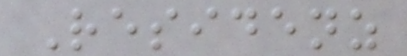Residenz
